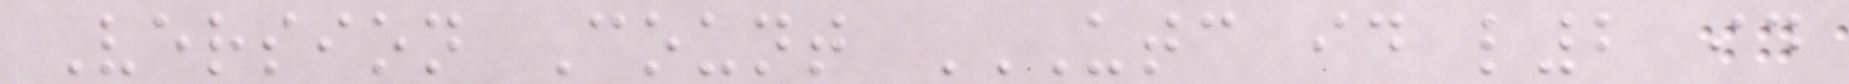Version Count UTC ID L2 ID
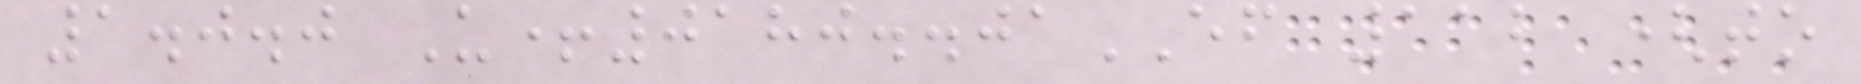1.0.0 U+0180..01EF 112 (to
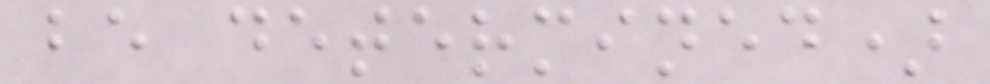be determined)
